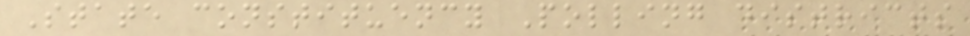State constituency Polling districts
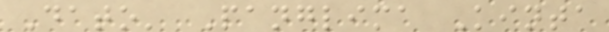Dato' Panglima Kinta
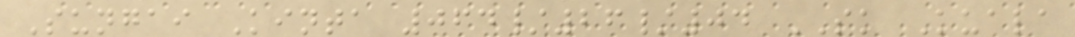Sungai Kinta 064/26/04 SK Kuala
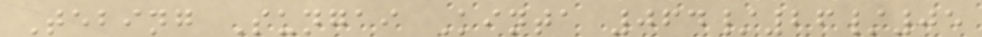Tebing Sungai Kinta 064/26/05
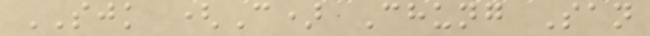SJK (C) Chung San
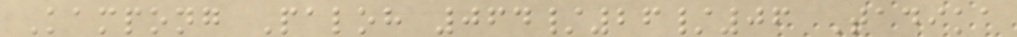Kampong Paloh 064/26/06 Tadika
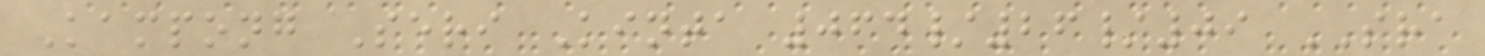Kampong Seri Kinta 064/26/09 SRA
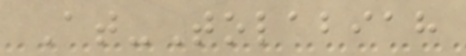At-Tolabiah
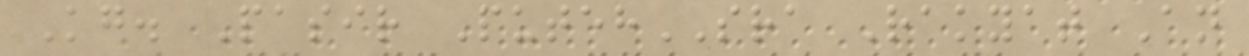Kg. Pasir PutehSRA Rakyat An
